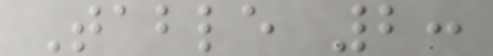Table 2:
